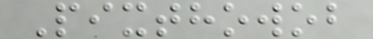Pixthowob
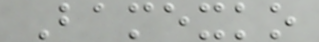Bamexko
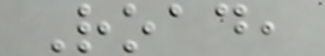Road,
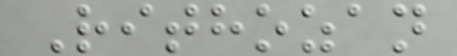Rithozan
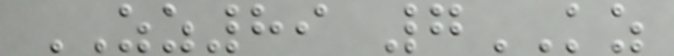ZZ89 7KZ
